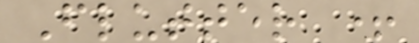Flutter +
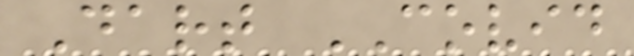Dart COVID
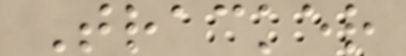Tracker
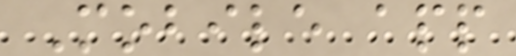Mobile app
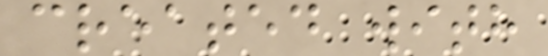created with
